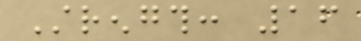Strength: 16
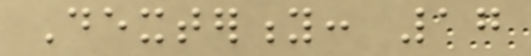Dexterity: 17
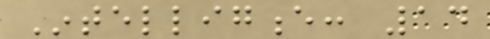Intelligence: 14
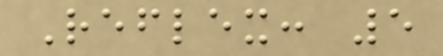Reflex: 5
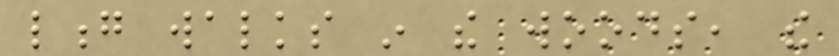long walks in the woods, the
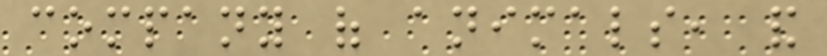company of animals, and
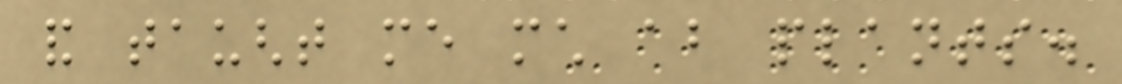and taught me much about plants.
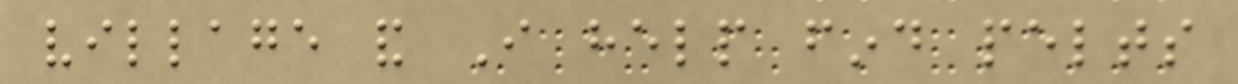village and I help find pelts
